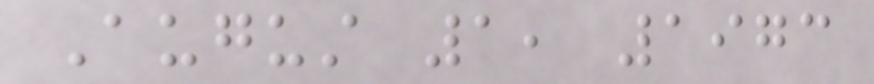August 1, 1973
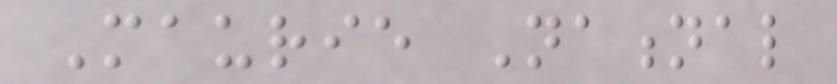Maurie National
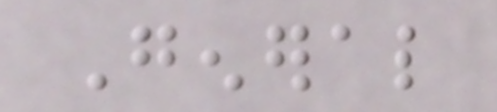General
